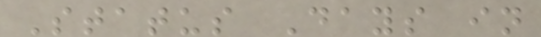Status Days in
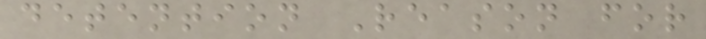detention Reason for
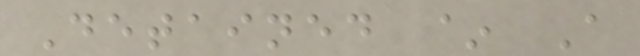Detained ~ A
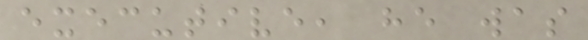executive, he was
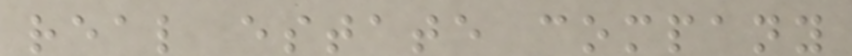real estate company
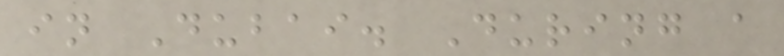in Dubai. During a
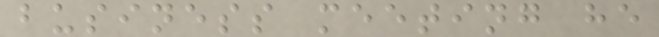business meeting he
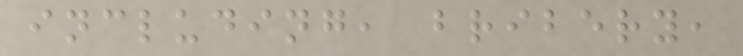including, bribery,
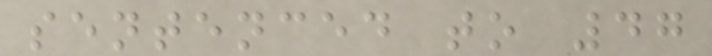sentenced to 47
